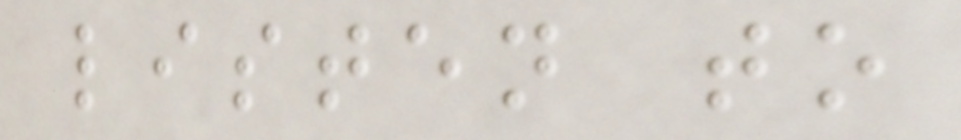listen to
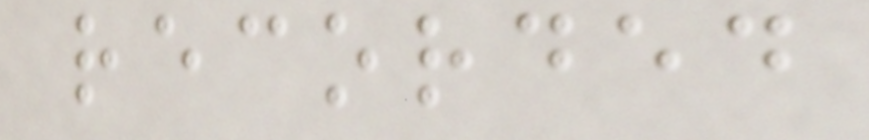recorded
